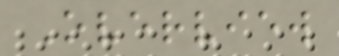Overview
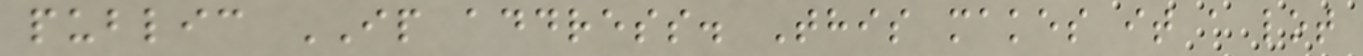public IP address. This makes it a lot
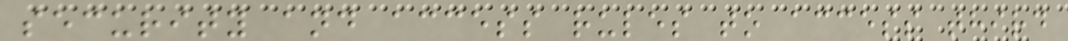security and access rules to access third
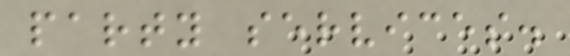party services.
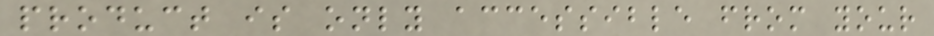product is only accessible from your
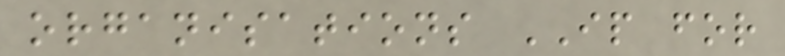organisations IP for
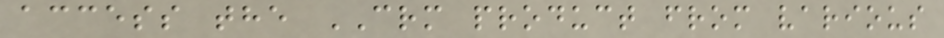access the CRM product from various
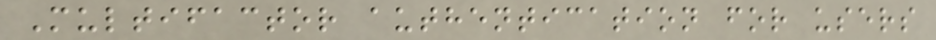Multifactor authentication for users
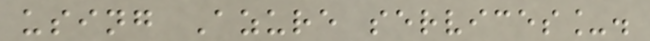using Azure services_.
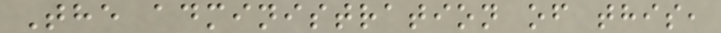The administration of this,
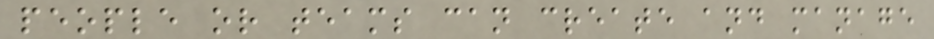people or teams can create and manage
